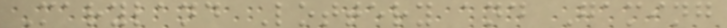Maryland Lottery and Gaming
